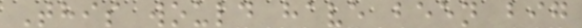This would have been big
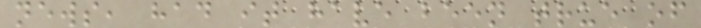news, had it have been true of
